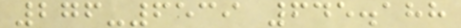276-6539 645.188
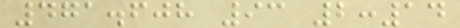471.608 93 2:14
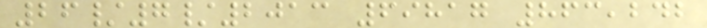26/7/2013 69817 863,242
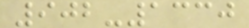902-1330
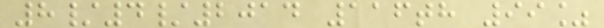8/4/2014 116th 99%
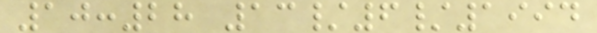10:28 13/6/1994
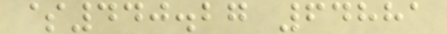$440.27 64881
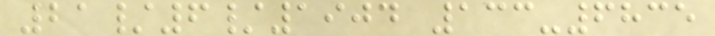21/6/1904 133-6835
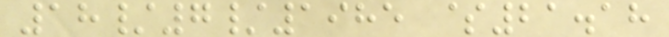18/7/1985 $21.18
